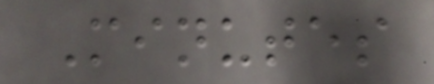Minutes
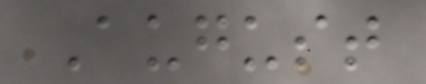August
